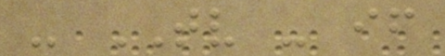- TV - if
